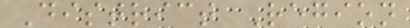District Region
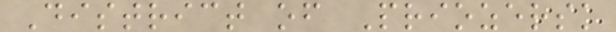District of Priozersk
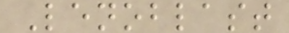Lenoblast
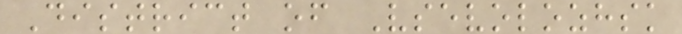District of Vsevolozhsk
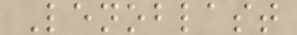Lenoblast
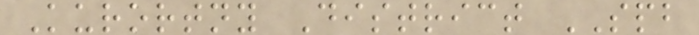Kurortny District SPB
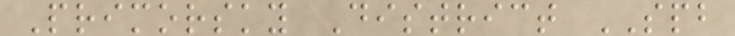Primorsky District SPB
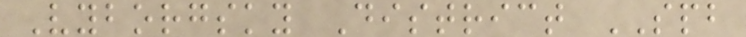Vyborgsky District SPB
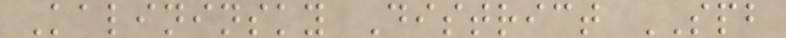Kalininsky District SPB
